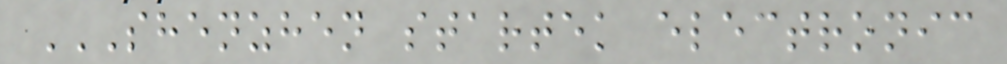SHENZHEN STARTEK ELECTRONIC
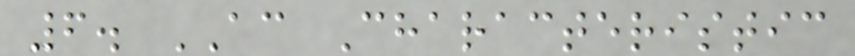6. AC Characteristic
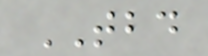TBD
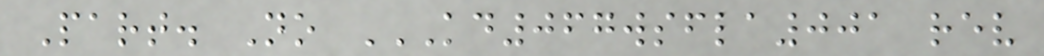Part. No KD067WSFLA001 REV
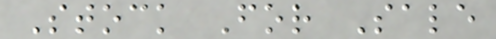Stock For Sale
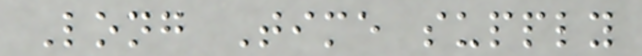Long Time supply
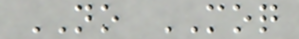NO MOQ
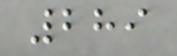289
